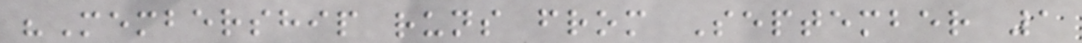"Membership runs from September 1
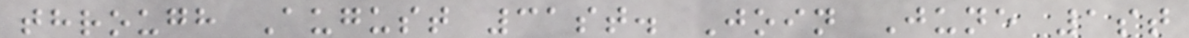through August 31st. Join June 1st
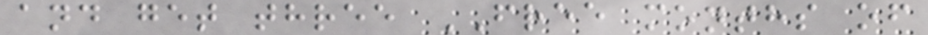and get three FREE months of
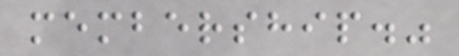membership."
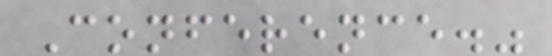Conference."
